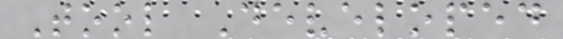Tool Developed
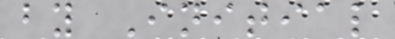by Initial
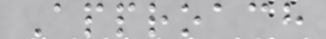Approach
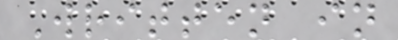Written in
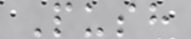Push
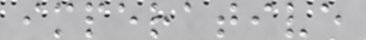imperative
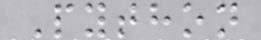Python
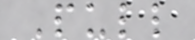Pull
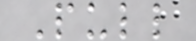Pull
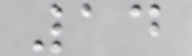14
